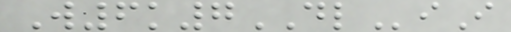W6k7DLiI
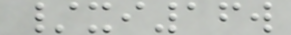/xi16w
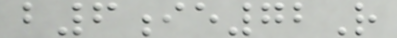b6ie72R
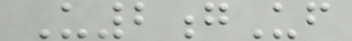U2gUf
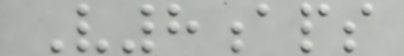V8aps
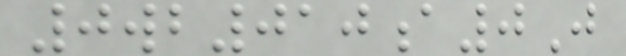0wb010a0J
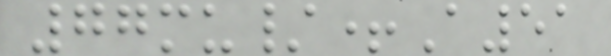77mu/+A51
